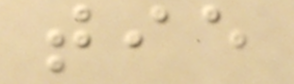tie
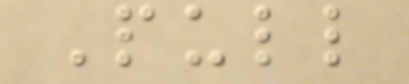Pull
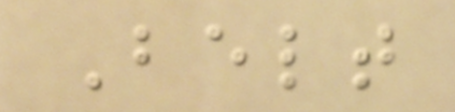Belt
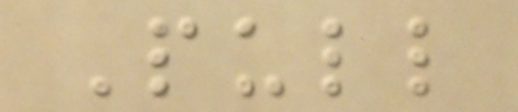Pull
